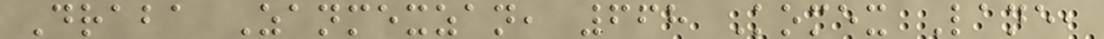Draba Zanmexzan, 668 Komex Lane,
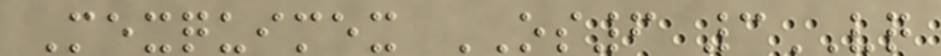Mexquimex OS6 3VQ
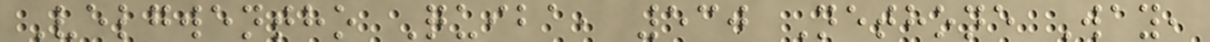Velgwentho Quiba, 530 Nethone Way,
